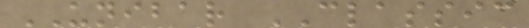UNIBAR CLASSIC
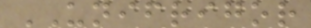UNIFRIGOR
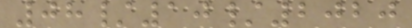08/10/2020
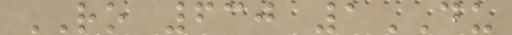RO 630 1DU
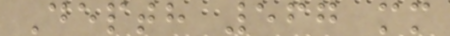Depth 567 mm
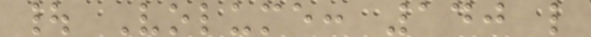| Volume: 140 l
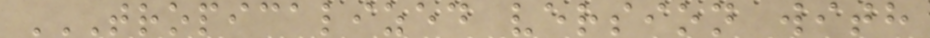TROPICALIZED VERSION WITH
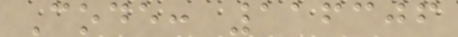Code: 116306
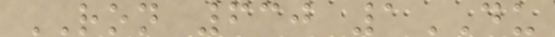RON 630 1DU
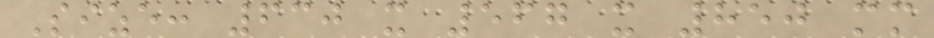Size: 630 x 567 x 850 mm
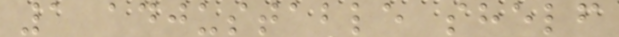1 adjustable shelf
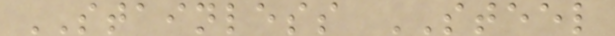STAINLESS STEEL
